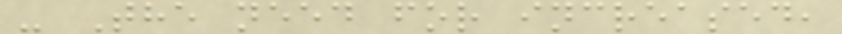- The need for increased,
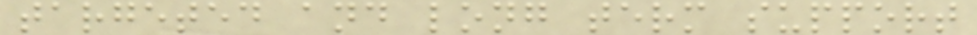targeted and long term support
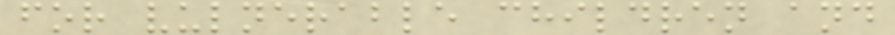for vulnerable children and
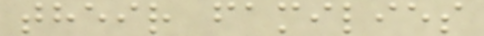their families
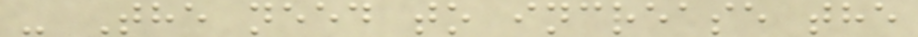- The need to increase the
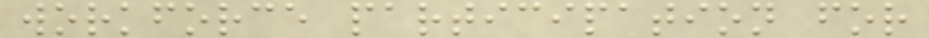workforce participation for
